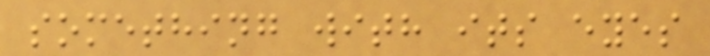something with its eyes
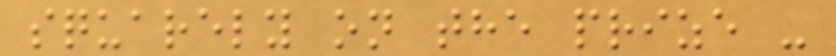squarely on the prize -
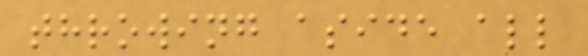throwing aside all
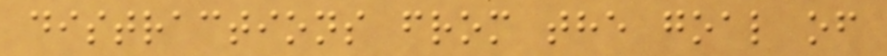distractions from the goal of
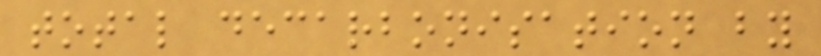total decarbonisation by
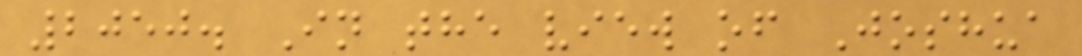2050. In the view of Joshua
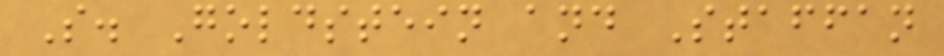S. Goldstein and Staffan
